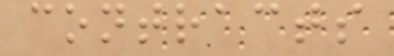contracts
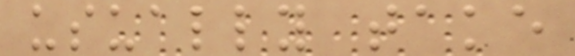usually take
